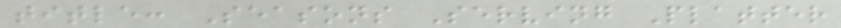title: Seasons Serving Platter
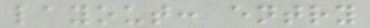layout: entry
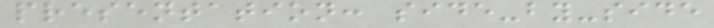presentation: side-by-side
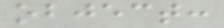object:
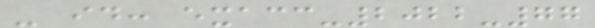- id: exacc-2022-77
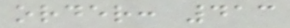order: 413
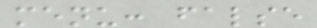menu: false
